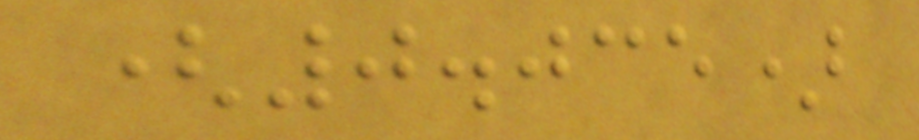(0.035)
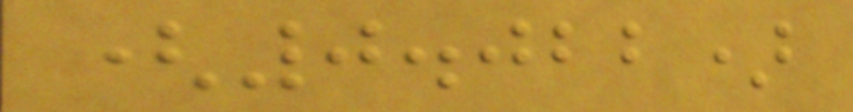(0.022)
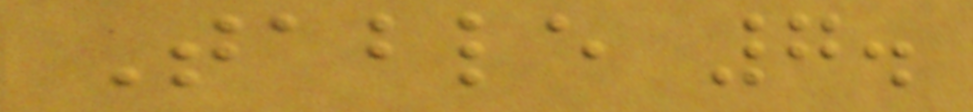Table 7.
